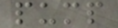pump
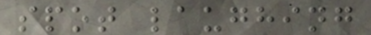spot laughing
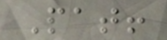Pat!
